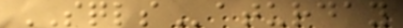SQLSaturday
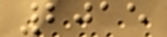2015
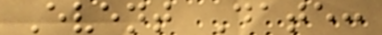Event Date:
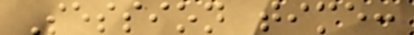Session time:
